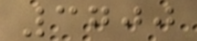3700
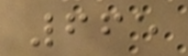665
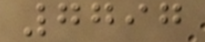7797
